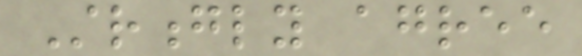Strongly agree
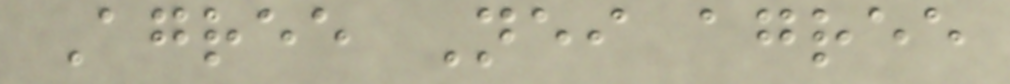Agree Neither agree
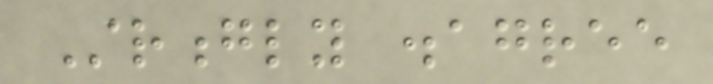Strongly disagree
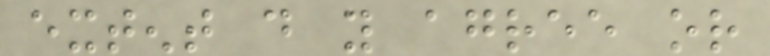extent do you agree or
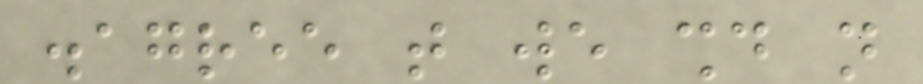disagree that we should not
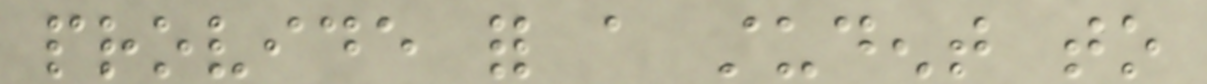provide for a student to
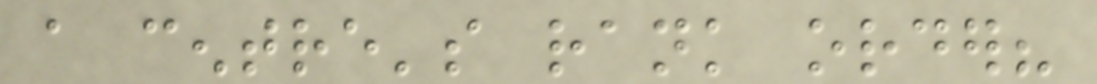a centre's rank order?
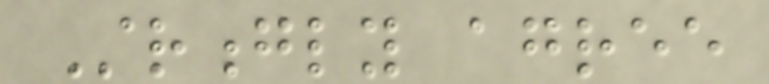Strongly agree
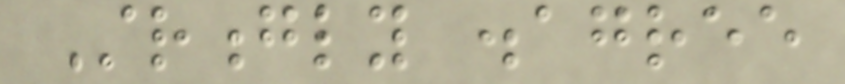Strongly disagree
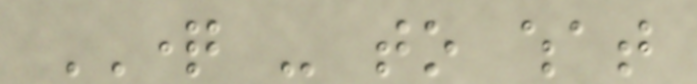QUESTION - to what
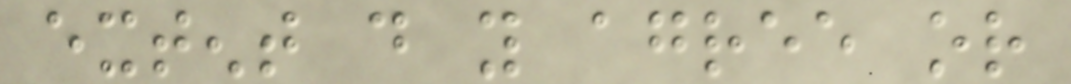extent do you agree or
